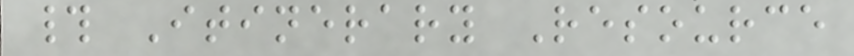# Itinerary Resource
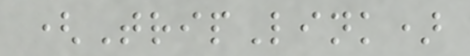(TripLink)
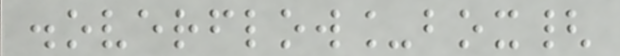.overflow_box{
